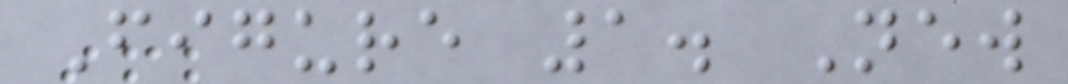Figure 1. New
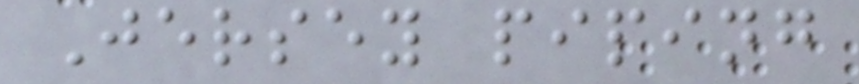Jersey piping
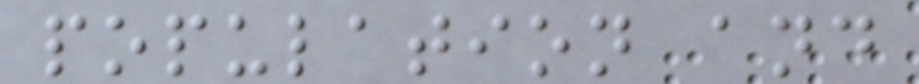population and
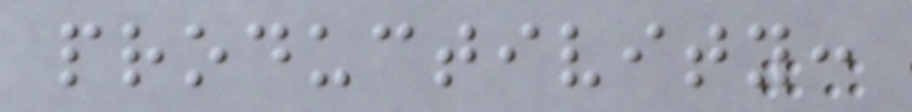productivity:
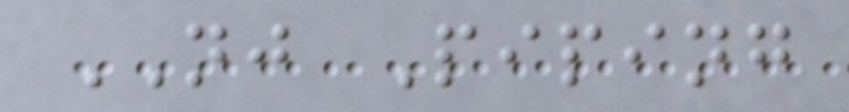NJ Piping
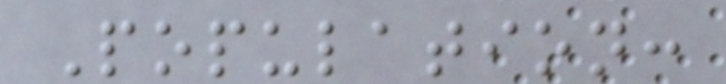Population:
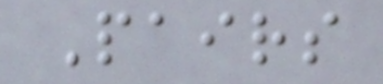Pairs
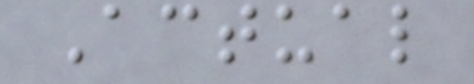Actual
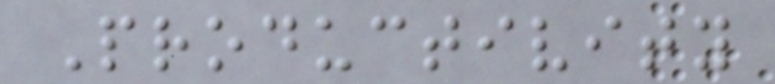Productivity
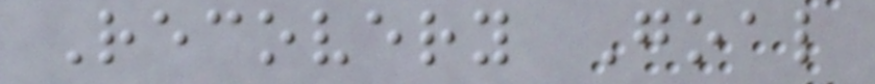Recovery Goal
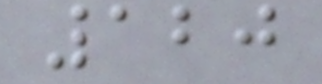120
